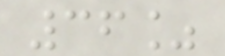36%
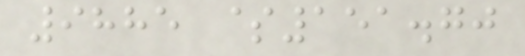9885 $151.70
